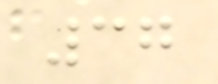37
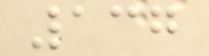137
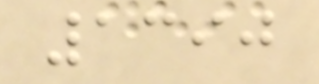1390
